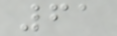61
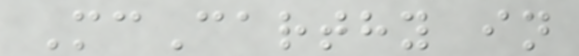McCarthy in
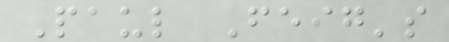Paul Feig's
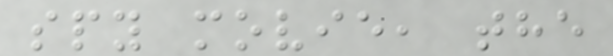spy movie, the
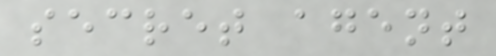secret agent
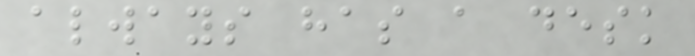always has a desk
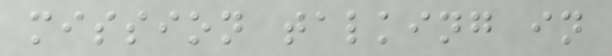mission talking in
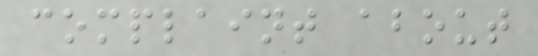complaint about
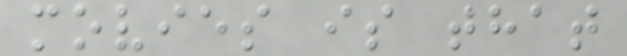movies is that
